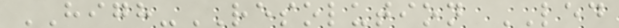HIGH-RESOLUTION LED
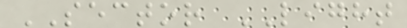SECTOR LIGHT
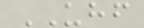UHF
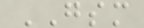GSM
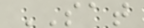SAT
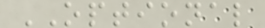OPTIONAL
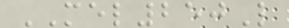MEL250L
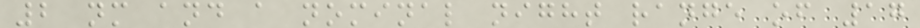2 nm and a nominal night range of 17
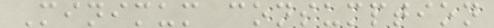Minimum consumption
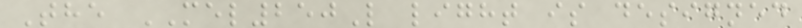The MEL250L light is designed
